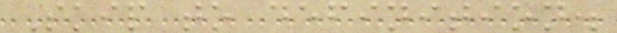Skip to definition.
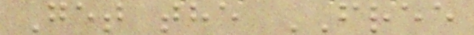Get the FREE
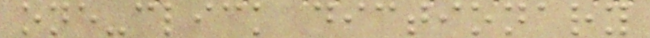one-click dictionary
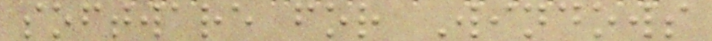software for Windows
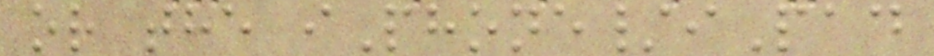or the iPhone/iPad
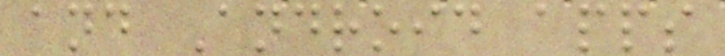and Android apps
